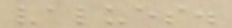values.
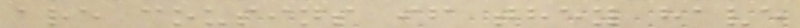are cousins if they have
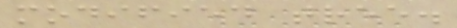modified tree.
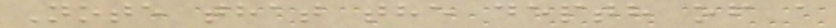Note that the depth of a
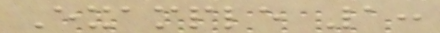Example 1:
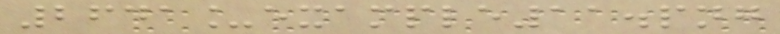2641_example11.png
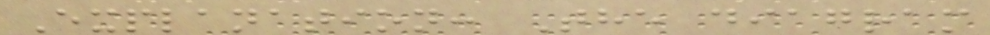Explanation: The diagram
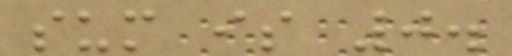sum is 0.
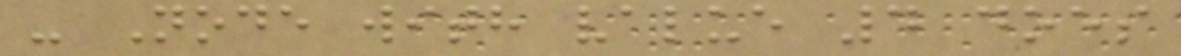- Node with value 4 does
